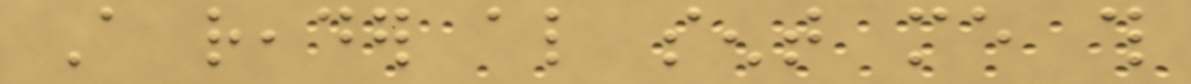A reader also sent me this
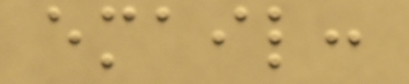email:
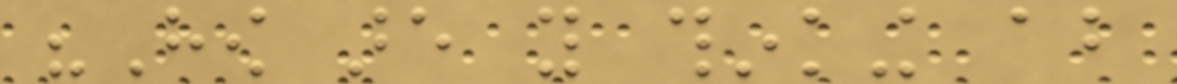"How are you thinking about
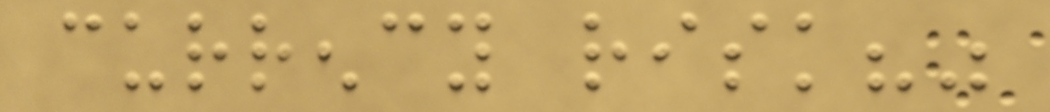currency risk?"
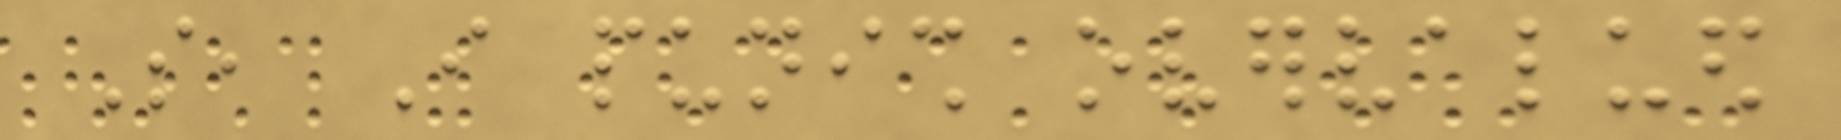So, I punish overvalued
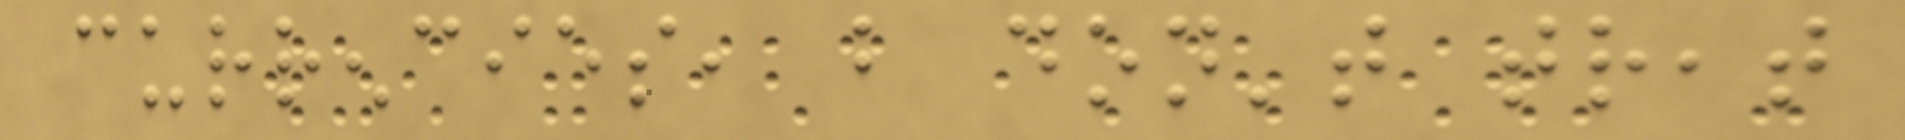currencies, but don't treat
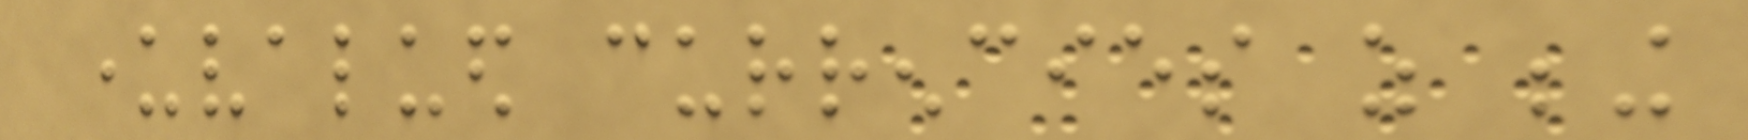undervalued currencies as being
